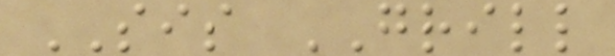SIS GRILL
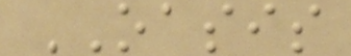OASIS
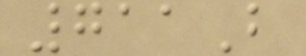711B
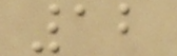12
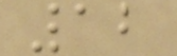12
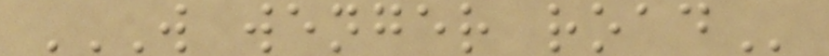W WENGER ROAD
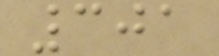301
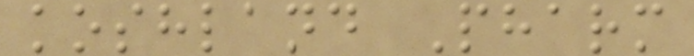koshland Pharm
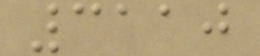3110
